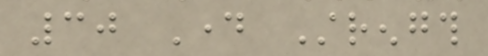30 Day Strength
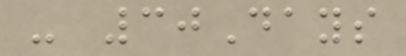- 30Days
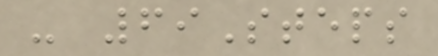- 69Steps
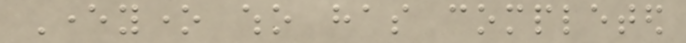Everyone who has completed
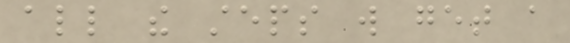all the steps will get a
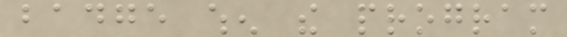badge when the program
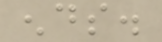ends.
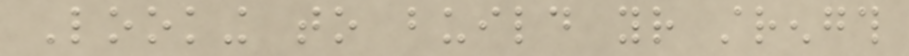Looking to build your strength
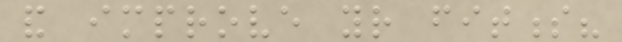and improve your fitness?
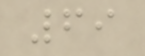69
